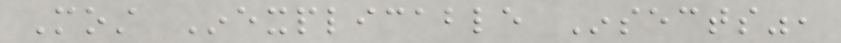Most Inexplicable Insects",
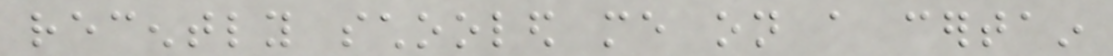recently schooled me on a certain
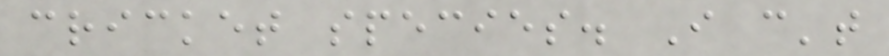cricket species. I can't
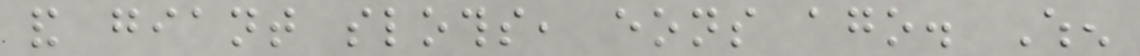and giant sloths, eons ago. When
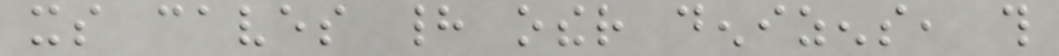its caves had other denizens, this
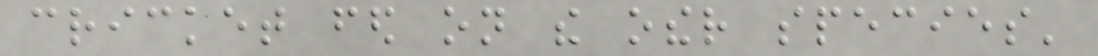cricket fed on the other species'
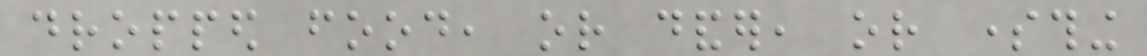dropped food, or dander, or something
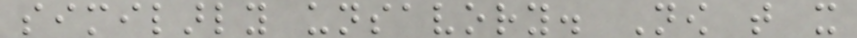similarly unsavory. Now that it
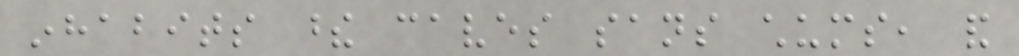inhabits these caves sans chums, and
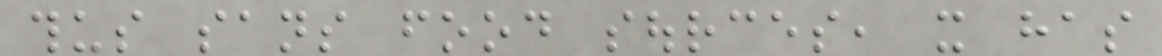thus sans food sources, it has
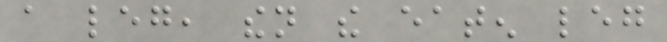a leg, then the eaten leg
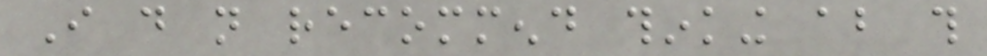I do not recommend thinking about this
